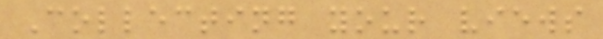Collecting your views
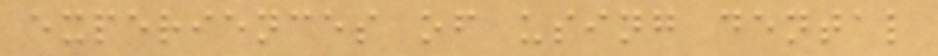experiences of using dental
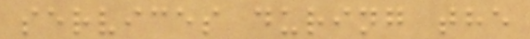services during the
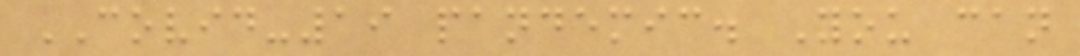COVID-19 pandemic. You can
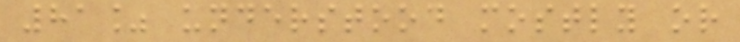81% understood mostly or
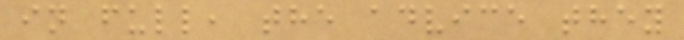in full, the advice they
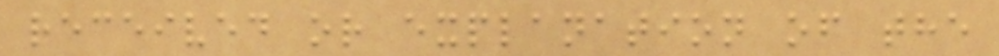received or explanation of the
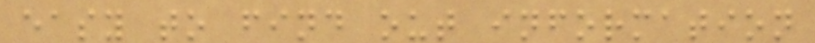easy to find out information
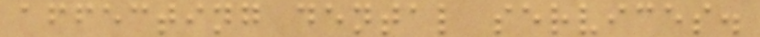affecting dental services.
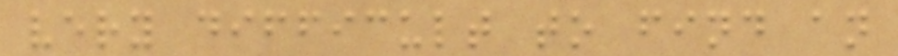very difficult to find an
